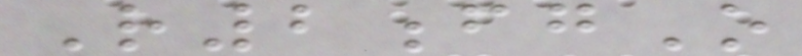R2fgO
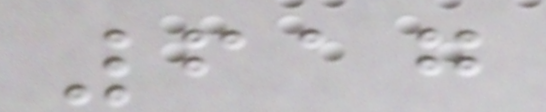617
